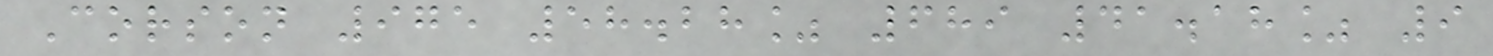Corson 975 58.28% 689 41.18% 9
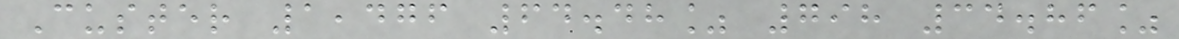Custer 1,476 64.48% 798 34.86%
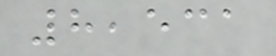8,531
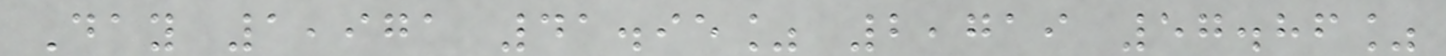Day 1,971 41.95% 2,719 57.86%
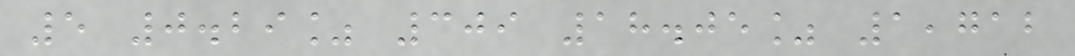5 0.29% 309 18.05% 1,712
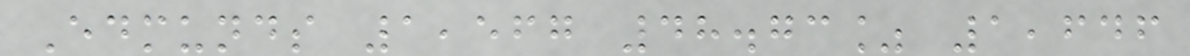Edmunds 1,567 48.73% 1,646
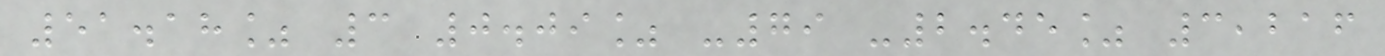51.18% 3 0.09% -79 -2.45% 3,216
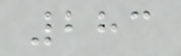283
